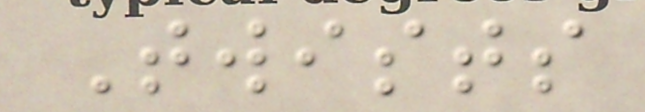Twists
